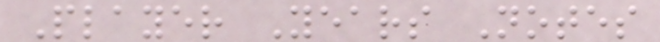Player Years Notes
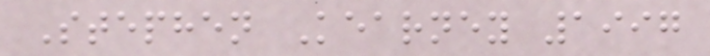Stephen Kearney 1997
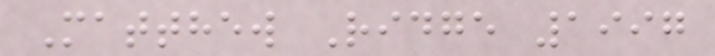Matthew Ridge 1997
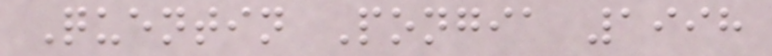Quentin Pongia 1998
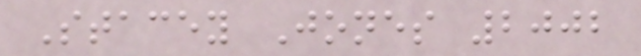Stacey Jones 2002
